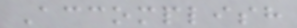Accomplish
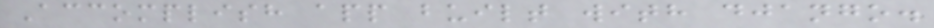Accomplish app built with django.
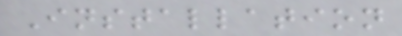Installation
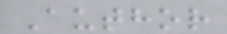Author
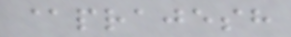@prajesh
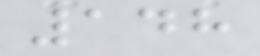148
